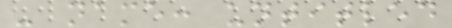- name: untitled
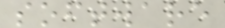software
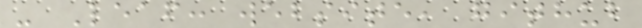- Leaf: website, github
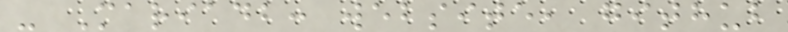- Mariadb: website, github
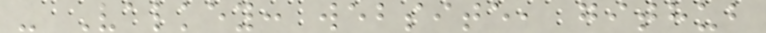- Valkey: website, github
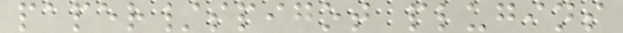paper/spigot plugins
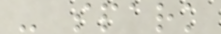- spark
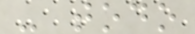- todo
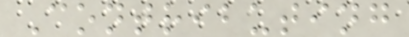Contributing
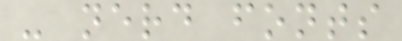- nerd fonts
